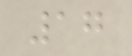17
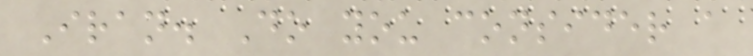Iran. Do you consider a
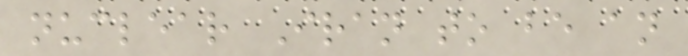nuclear Iran to be an
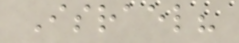Israel?
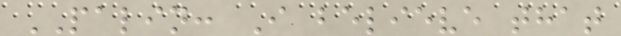PALIN: I believe that
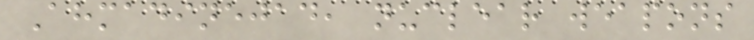Ahmadinejad, nuclear weapons
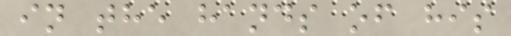in the hands of his
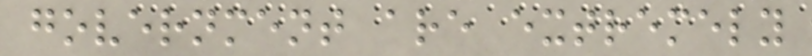government are extremely
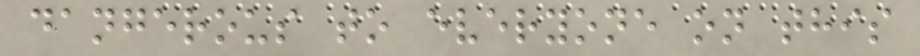dangerous to everyone on this
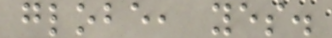globe, yes.
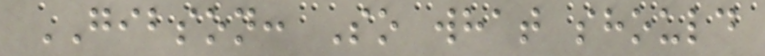GIBSON: So what should
